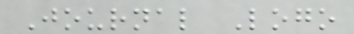Journal Logo
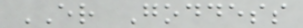ER Goddess
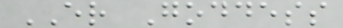ER Goddess
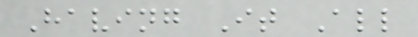Having It All
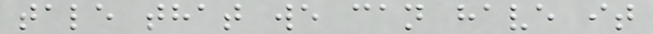tale that we can have it
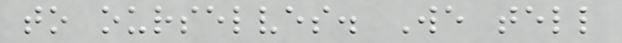to ourselves. We tell
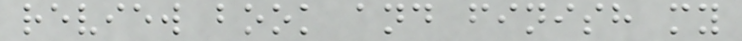review book and finish my
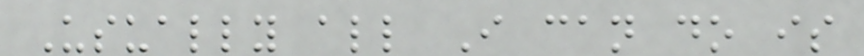Usually all I can do is
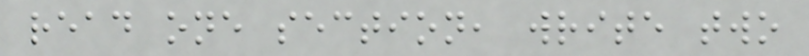read one section, write two
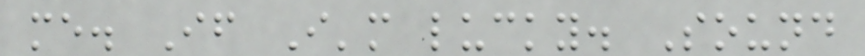me. If I'm lucky. Sound
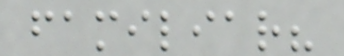familiar?
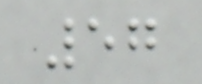57
